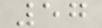57
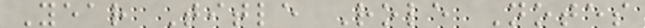Year Title Role Notes
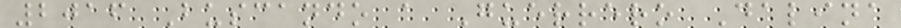2016 Buscando a Guerrero Dalina
